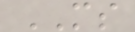MS
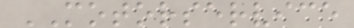MOTORSERVICE
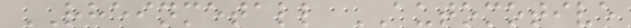RHEINMETALL AUTOMOTIVE
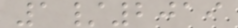1/2019
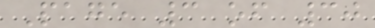Page 3 of 30
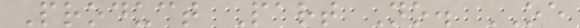Product Part No. OE
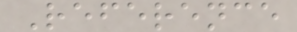Reference
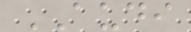AUDI
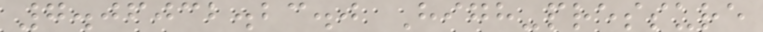7.06032.23.0 High-pressure
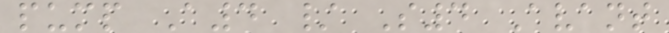pump A4 / S4 Avant
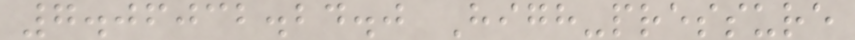7.06032.24.0 High-pressure
